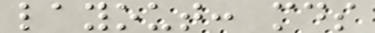layout: mds
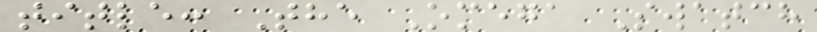title: The Omega Swatch
